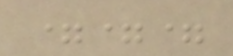===
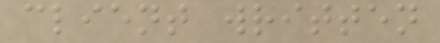client written
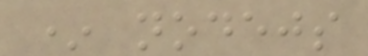* nodejs
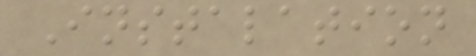Instalation
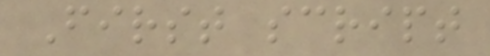First script
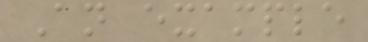An example
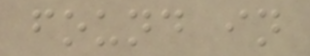found in
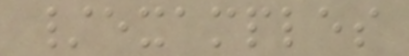/examples
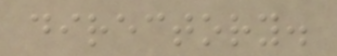directory.
